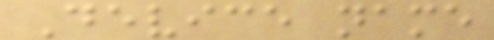Device name
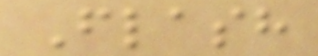Flash
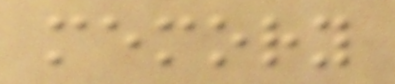memory
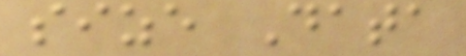size Data
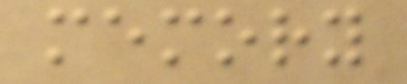memory
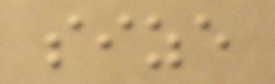size
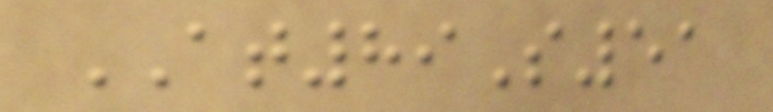AT89S51
